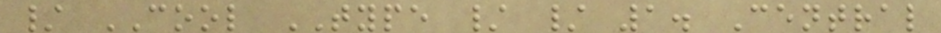/ COOL TYPE / / 1. Central
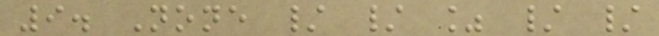9. None / / % / /
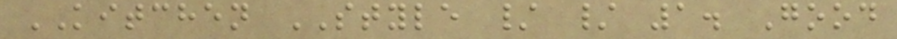KITCHEN STYLE / / 1. Good
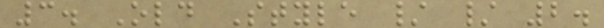3. Old Style / / 2.
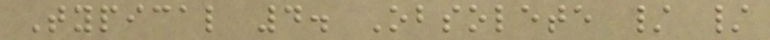Typical 4. Obsolete / /
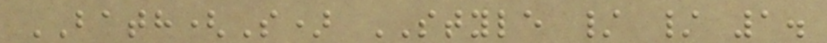BATH(S) STYLE / / 1.
